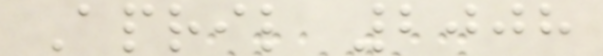April 2008
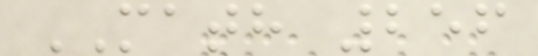MATH 256
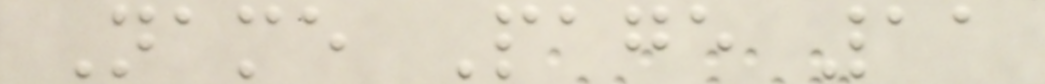Name Page 11
